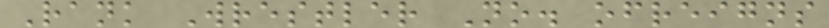Rank Wrestler No. ofreigns
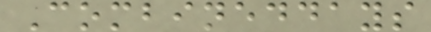Combineddays
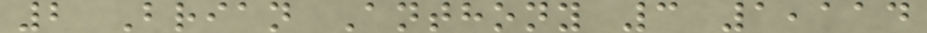2 Brian Anthony 3 1,114
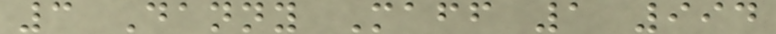3 Danny Maff 1 994
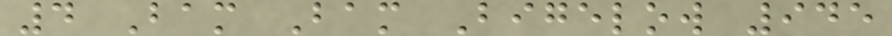4 Bam Bam Bigelow 945
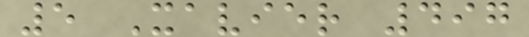5 Xavier 497
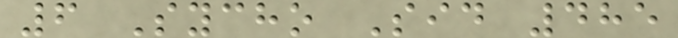6 Sycho Sid 485
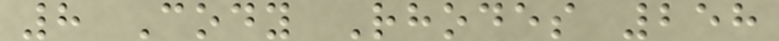8 Cody Rhodes 258
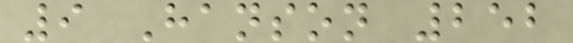9 Hanson 252
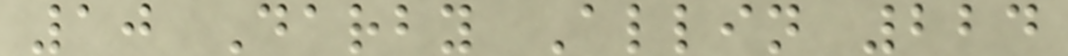10 Darby Allin 224
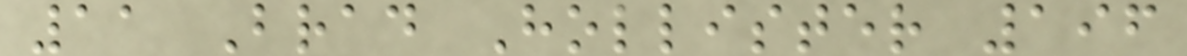11 Brad Hollister 196
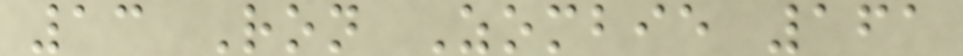13 Ron Zombie 161
